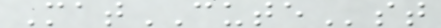MatCUTEst
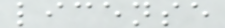license
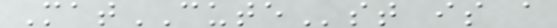MatCUTEst is a
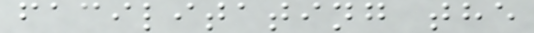facilitating the
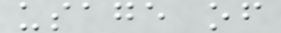usage of
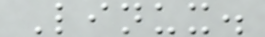Linux.
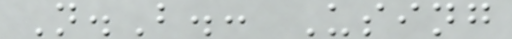N.B.: Using
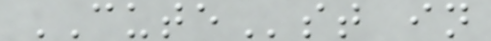CUTEst in
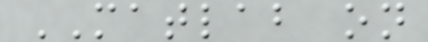MATLAB on
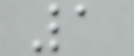1
